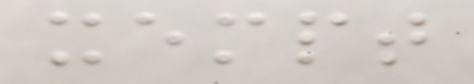xempt
